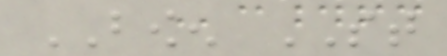BOWEN ST
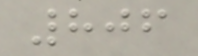806
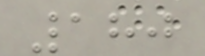180
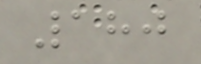180
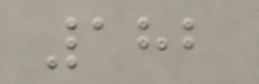182
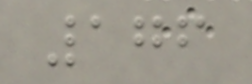176
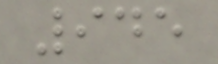945
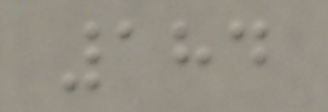184
